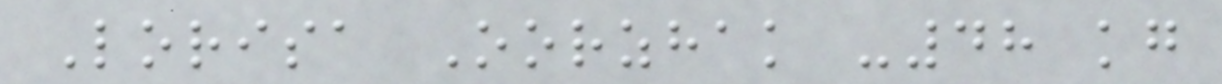Lorisa Oorzhak -48 kg
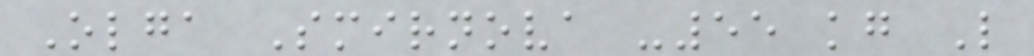Olga Smirnova -55 kg L
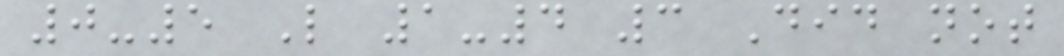0-5 L 1-4 3 Did not
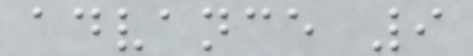advance 9
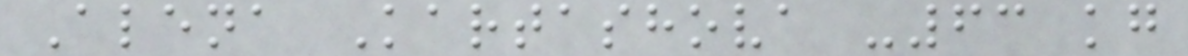Alena Kartashova -63 kg
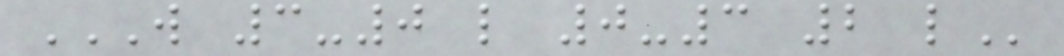W 3-0 L 0-3 2 L
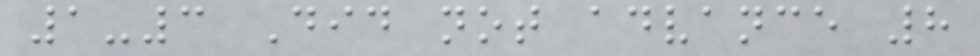1-3 Did not advance 8
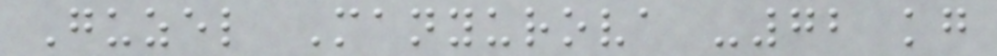Guzel Manyurova -72 kg
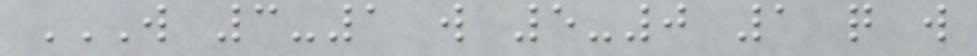W 3-1 W 5-0 1 Q W
